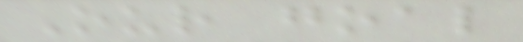Our goal
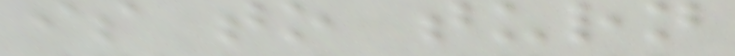is to turn
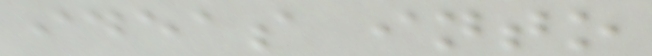ideas into
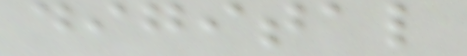digital
